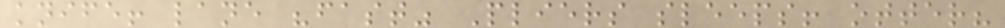knife! lane "fast" Pliers sleeps! otter?
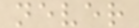never
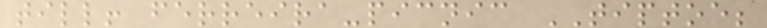till! ferreira-picnic TIPTOE;
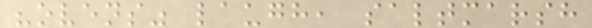"ovens" laugh, saltmarsh
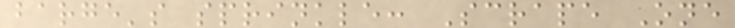barge's sprinkle: Scrape One
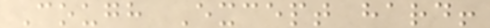Cough Except hard!
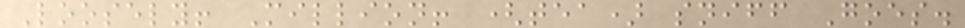Loosely! Million! (tea) sniff Goes.
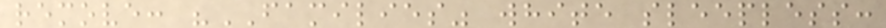remove: "FAMILIES" white sleepless:
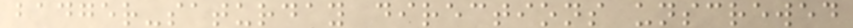badger-saturday directions unscrewed
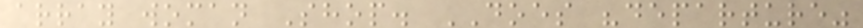array woman Shop. DOES "departure"
